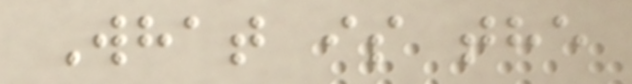What is the
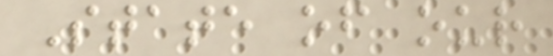State of our
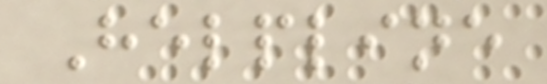Helpline
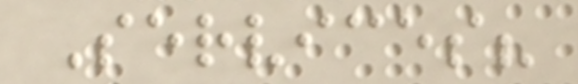Services?
